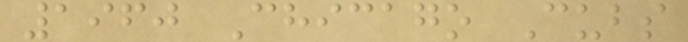1960 Chicago Cubs
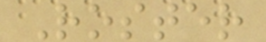Roster
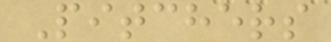Pitchers
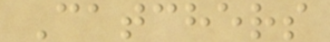Catchers
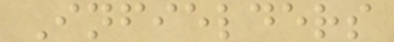Infielders
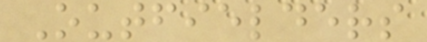Outfielders
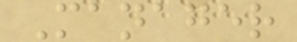Manager
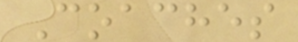Coaches
